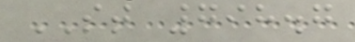ST 798.7
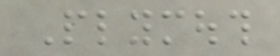Plymouth
